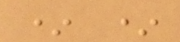* *
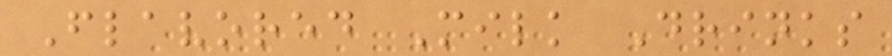Flavored Milk Drinks
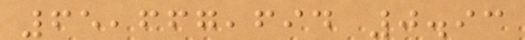65,667,694 0.93
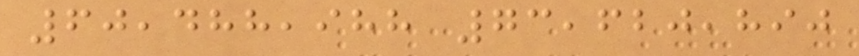60,488,988 73,620,890
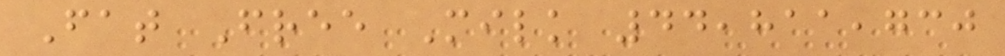Fat Free Milk 44,811,730
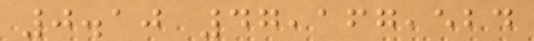0.10 47,167,524
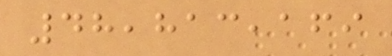48,813,169
